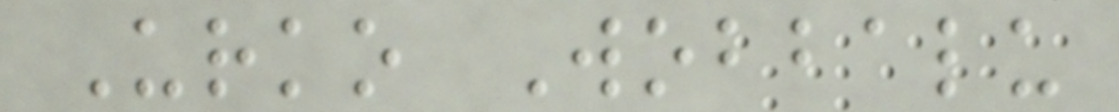Urko Wobbalu
